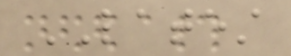LATEST
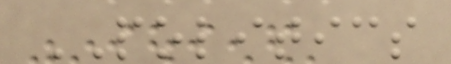POLITICS
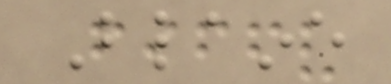Blaine
